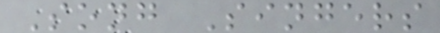Song Singers
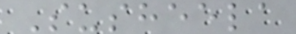Susheela
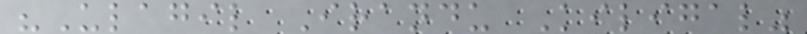"Ulagil Irandu Kiligal"
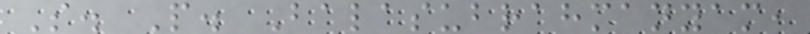S. P. Balasubrahmanyam,
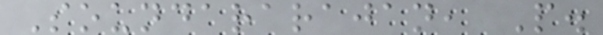Soundararajan, P.
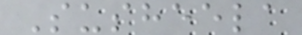Susheela
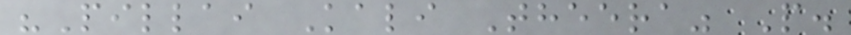"Pillai Kali Theera" P.
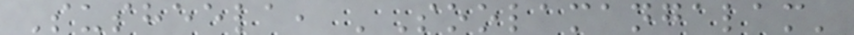Susheela, 'Soolamangalam'
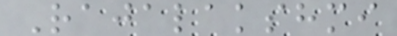Rajalakshmi
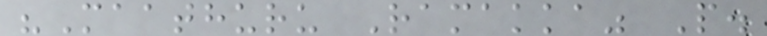"Maathuru Ramakka" P.
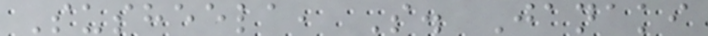Susheela, S. Janaki
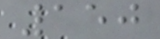150
